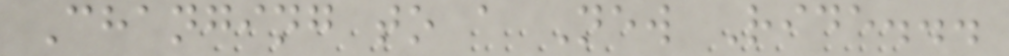Changing to a New Ride...
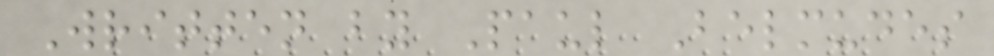Written by Paul Belmudes
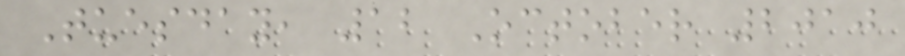Tuesday, 12 October 2010
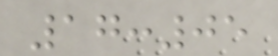17:05
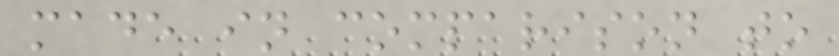made in comparison to
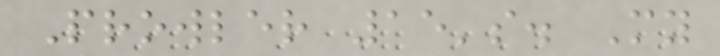Prowler 15's. My
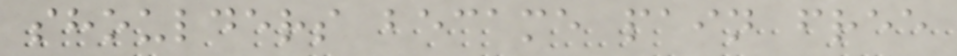shoulders became pain free
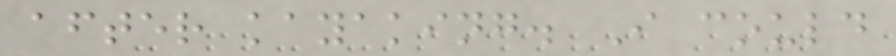after kayaking. I could
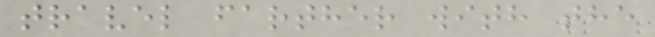travel farther with the
